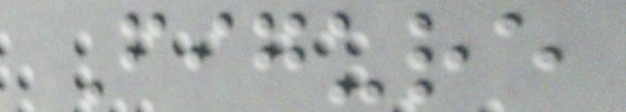Figure
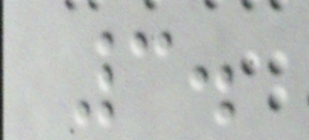3.
